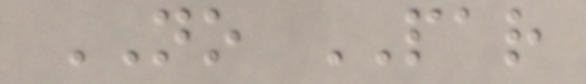NO PAR
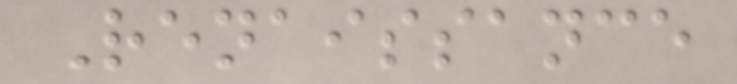Renaissance
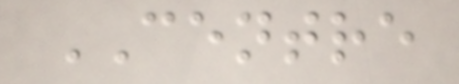CENTRE
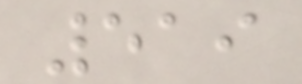519
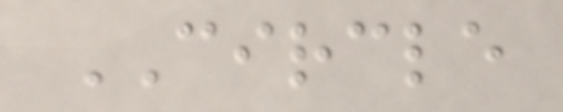CIRCLE
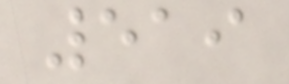519
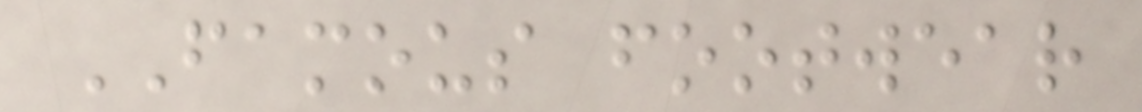FAMOUS footwear
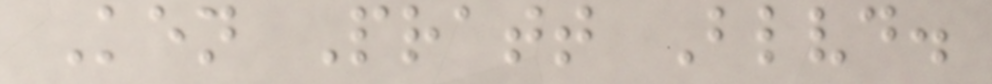Ken Pratt Blvd.
